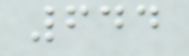644
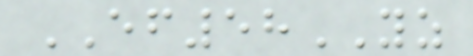EF58YZ
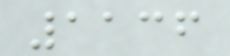1136
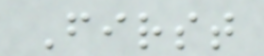First
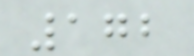172
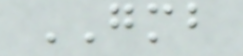GMB
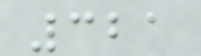321
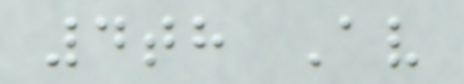4th Av
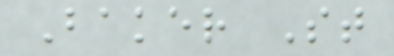Baker St
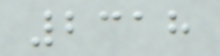2318
